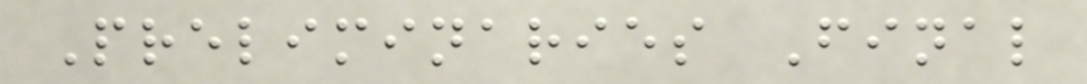Preliminaries Final
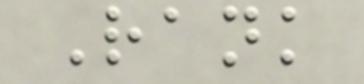Rank
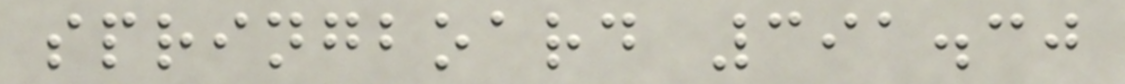springboard 391.30
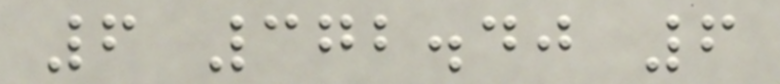6 372.40 6
